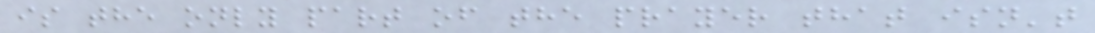is the only part of the prayer that isn't
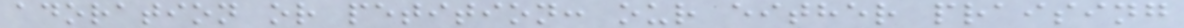adoration or petition: our either praising
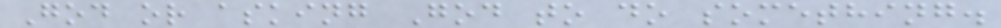God or asking God to do something.
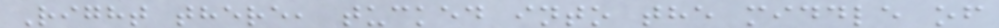Right there, tucked into the middle of
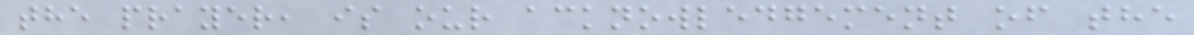the prayer, is our acknowledgement of the
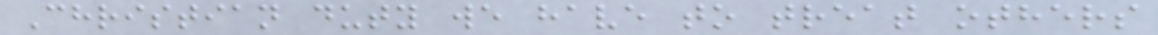Christian duty we have to treat others
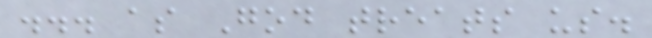... as God treats us.
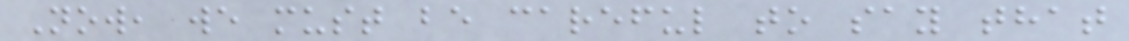Now, we must be careful to say that
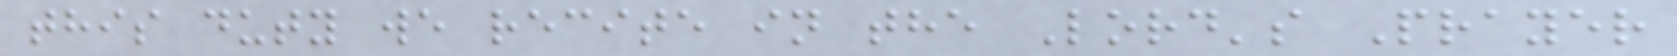this duty we recite in the Lord's Prayer
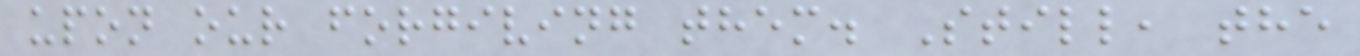upon our forgiving them. Still, the
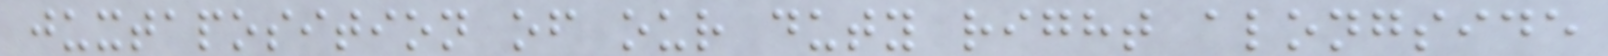juxtaposition of our duty right alongside
